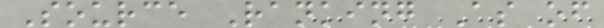Source Ranking As of
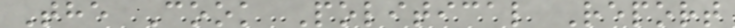The Cook Political Report
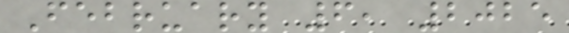February 6, 2025
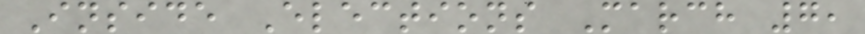Inside Elections March 7,
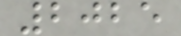2025
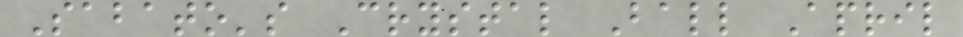Sabato's Crystal Ball April
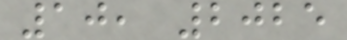10, 2025
